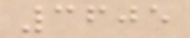3605
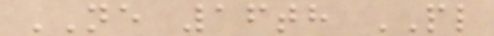NE 16th PL
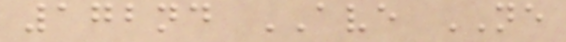172nd AVE NE
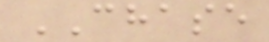CHASE
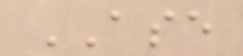ASE
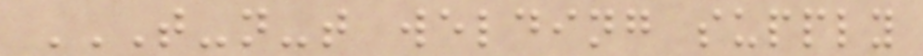T-N-T WELDING SUPPLY
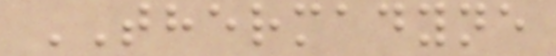THERMADYNE
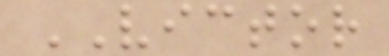VICTOR
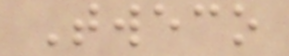Tweco
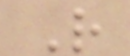R
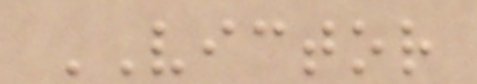VICTOR
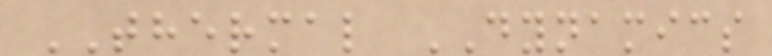THERMAL DYNAMICS
